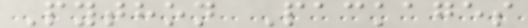Python Packages
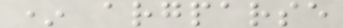* argparse
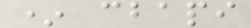* cbapi
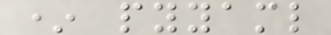* pyyaml
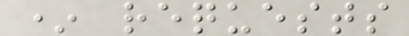* requests
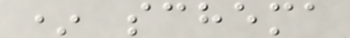* schema
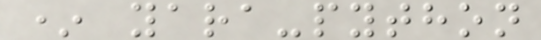* yara-python
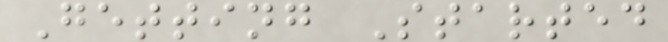Getting Started
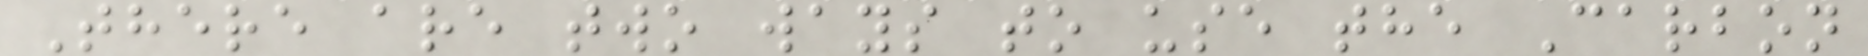There are two ways to use the Carbon
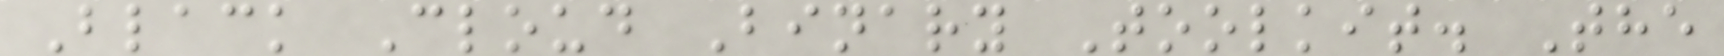Black Cloud Binary Toolkit. The
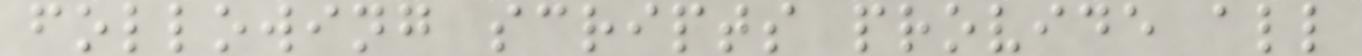following scripts provide all
